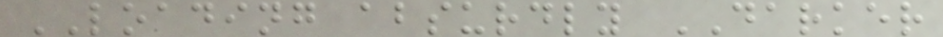LOADING absurdly DARKER
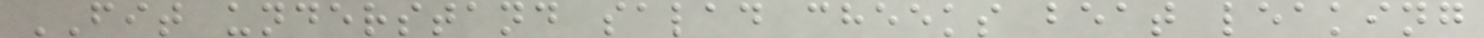FIT understand salad cheeks beat leaking
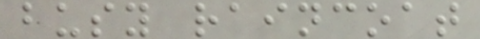busy raincoat
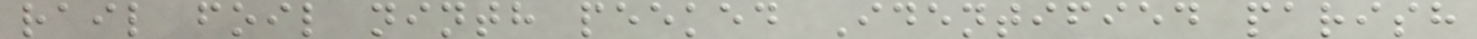rail foil ninth peeked Identified parish
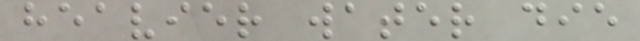heavier water die
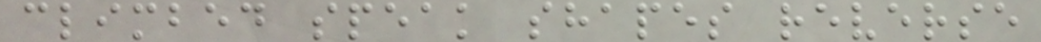climbed speak shapes reverse
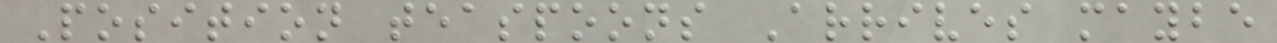Position teaspoons Arrives maybe
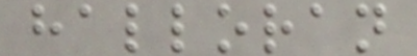halloran
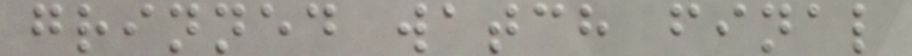grinned watch final
